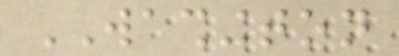WASHINGTON
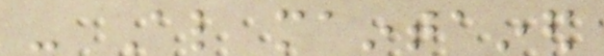- Also maintained
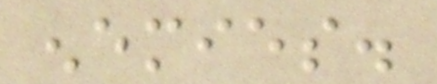enemies.
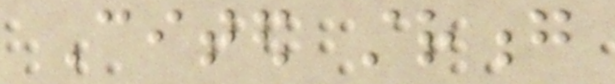Cited strong
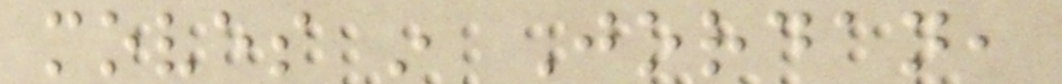moves in Jordan,
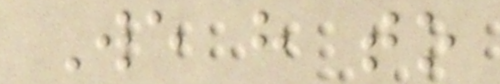We have to
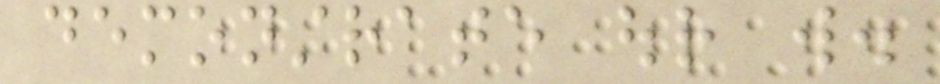demonstrate our will.
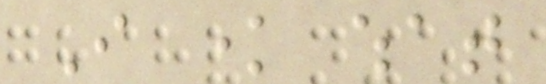I know what
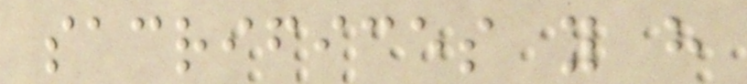sacrifices you have
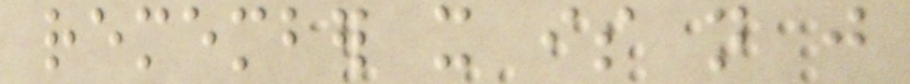remember it is not just
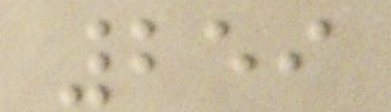259
